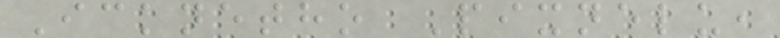Icknetho Pixnelu,
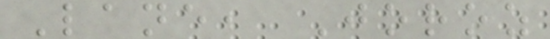Lane, Joroz
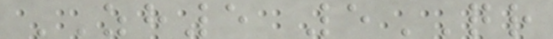ZH5 5QR
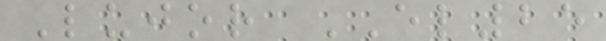Lujor EL25
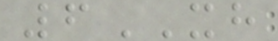6XH
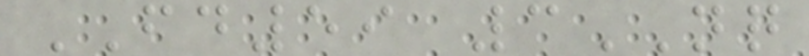FD59 3NQ
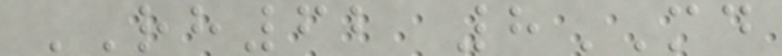RH62 8MD
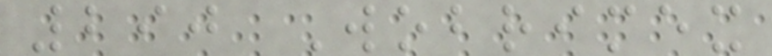290 Wobrimex
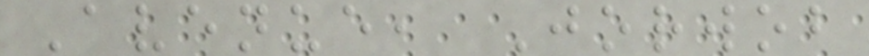Avenue, Jorwob
